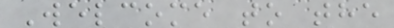Welcome to the
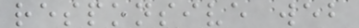responsive web
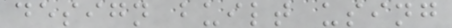design built using
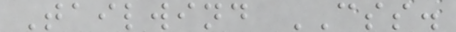Tailwind CSS.
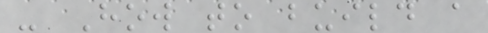- How to build a
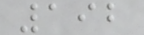192
